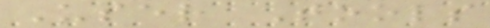User Tools
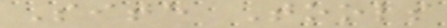Site Tools
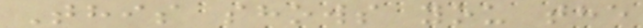This shows you the
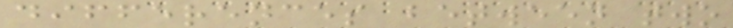differences between two
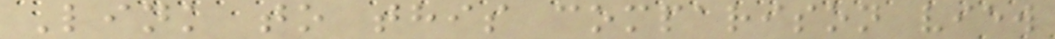Link to this comparison view
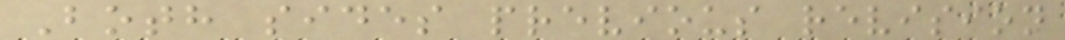Both sides previous revision
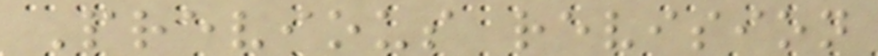Previous revision
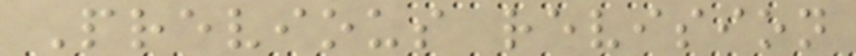Previous revision
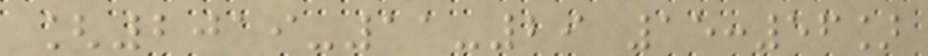[2019-11-29 15:56]
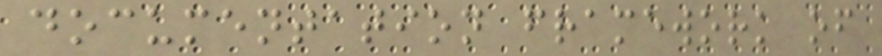documentation framework of
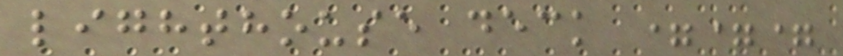lighthouse deck ===
